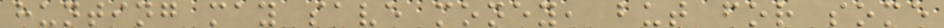hunting may save money, but for some
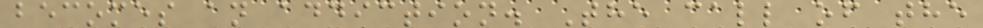becomes an addiction. The call of the
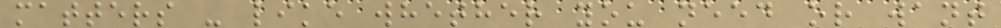matters - like whether you need or want
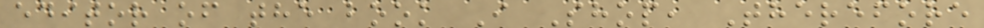editor of the book I Shop, Therefore
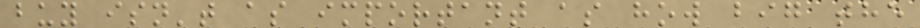buy isn't as important as how big the
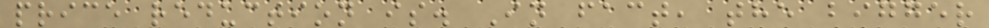price reduction is. In fact, the bigger
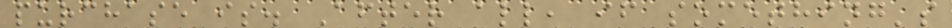purchase is. After all, if something's
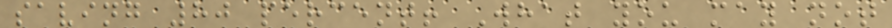saving 80 percent! What you may not
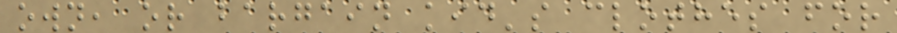own, or bargain kid's clothes for
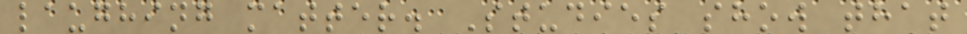laughing matter. Studies show that
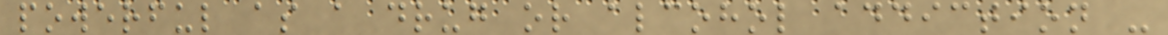powerful as a drug or alcohol addiction -
